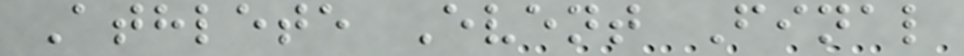Athlete Event Final
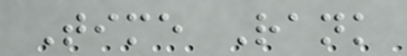Time Rank
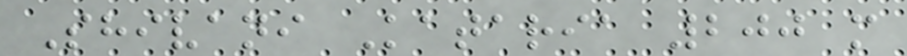Shivani Kataria 200 m
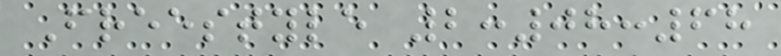Freestyle 2:08:68
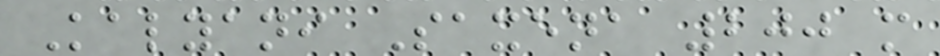Kalyani Saxena 200 m
